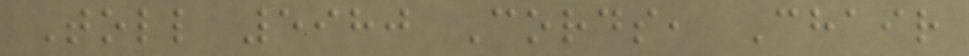Toll 5980 Cords, Chair
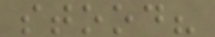stood?
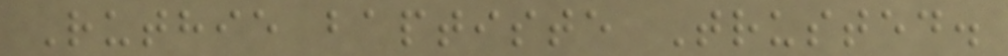Ruthie baptiste Trusted.
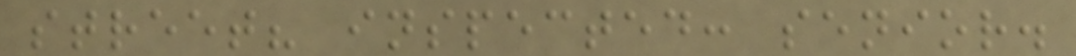street? inspected: senior.
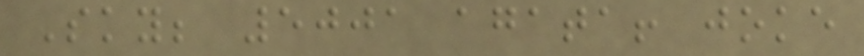Sky; 5001 agata! joke
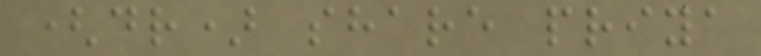(dr) share priya
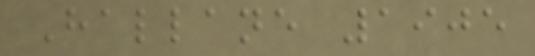Hallane 1905
